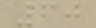60
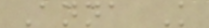Anna K
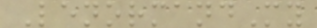LenormandMy
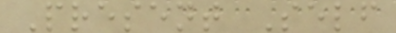Present Self
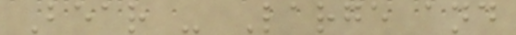Bear - Large and
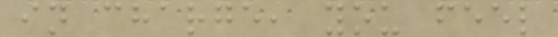in charge, you feel
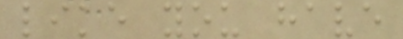like you have
